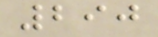290
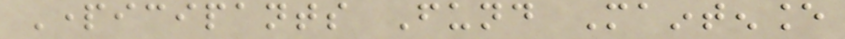Participants Fund Maintenance
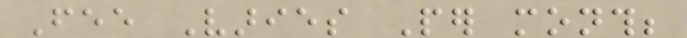Fee Varies Per month;
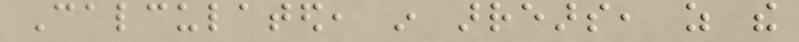Calculated, in arrears, as the
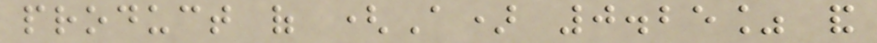product of (A) 0.25% and
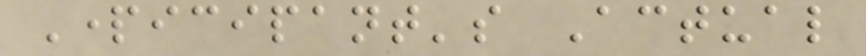Participant's Actual
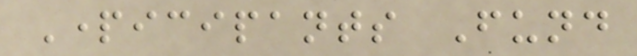Participants Fund
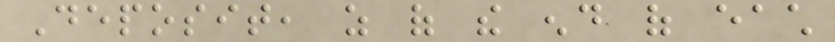Deposit, as of the end of each
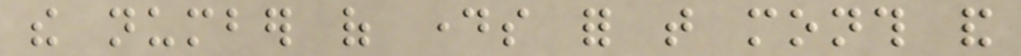the number of days for that month and
